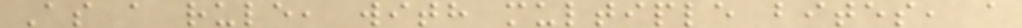As a rule, with multiple bites, a
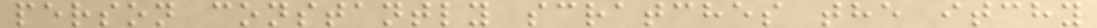person constantly scratches the itchy
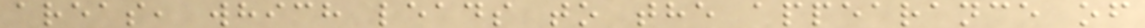areas, which leads to the appearance of
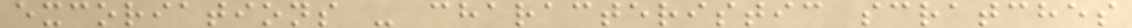excoriations - characteristic scratches
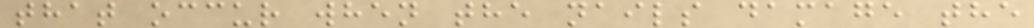that occur when the nails damage the
